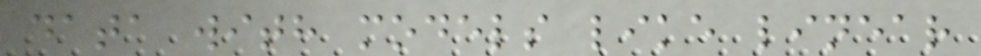data with models like linear
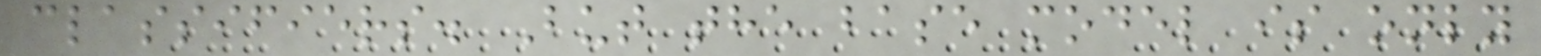classifiers. But the base model is only
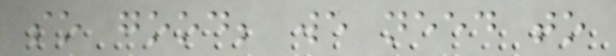so good; we need to
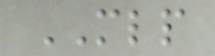MLP
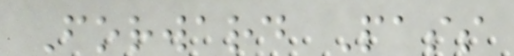Forward Pass
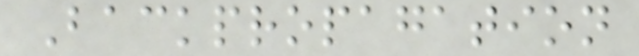Backpropagation
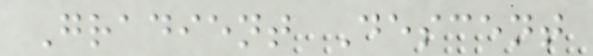Gradient Descent
